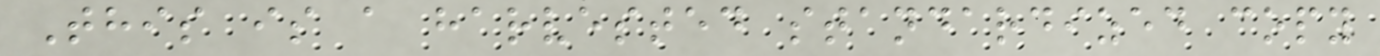This is a harvested standardized copy
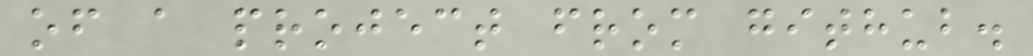of a project from github.
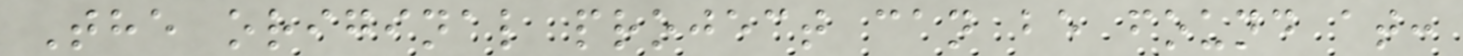The original project can be found at:
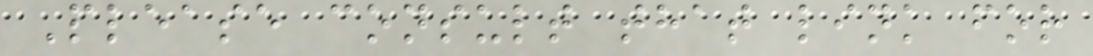Please consult that link for
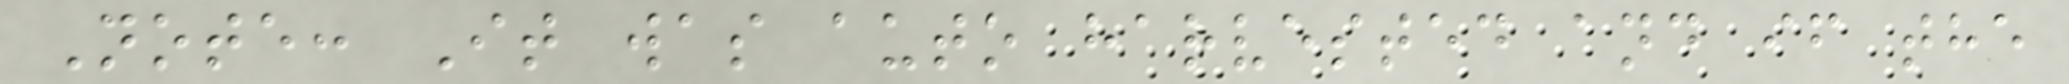Note: It was auto harvested and if the
